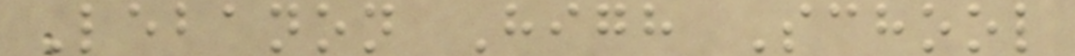Lebanon High School
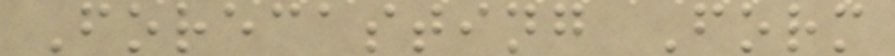Forecasting Form
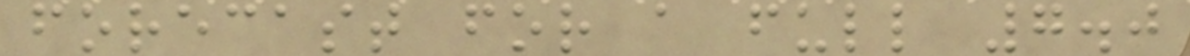forecast for a full 7.0
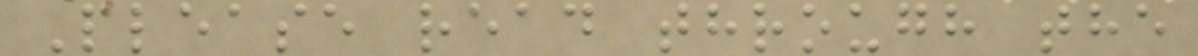Please read through the
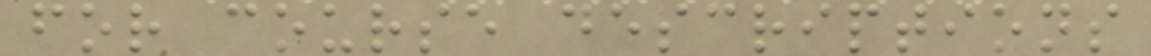for course descriptions
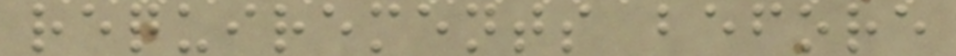requirements before
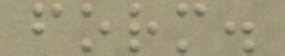form.
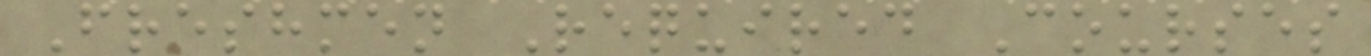Freshmen Required Courses
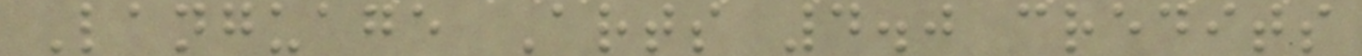Language Arts 4.0 credits
